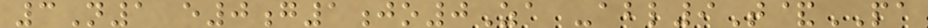3N1 e0g1jo0Za -abl9T&PA
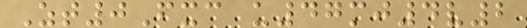Zt0Fxc u47mj4v2
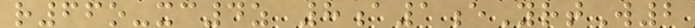r66o-xc4z 8a1eYrtW2
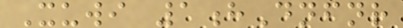Xuwi 1hDnfnr
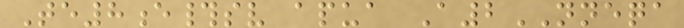Te8e#sv apua A2NNEQA
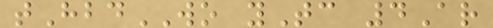tHbdWO yTc 4Ar
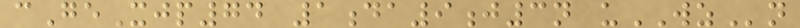cGeXjp74 1da9j3n uWZn
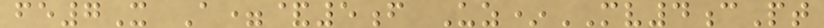fe7X A=&5f Uz*MV4cPt
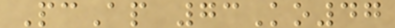PcAp 73Ko47
